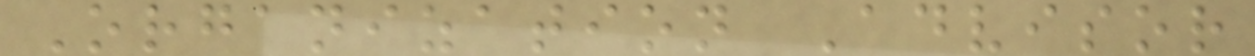Organization Advisor
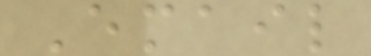Email
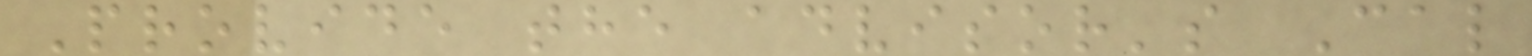Provide the advisor's Cal
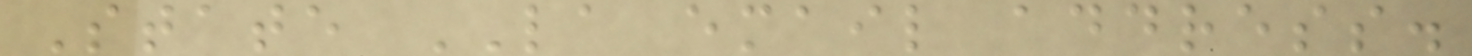State LA email address.
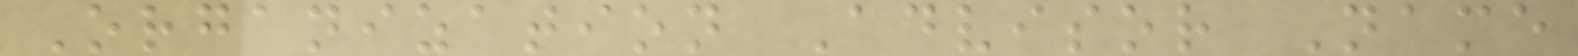Organization Advisor Name
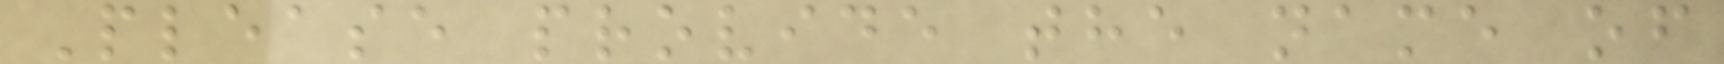Please provide the name of
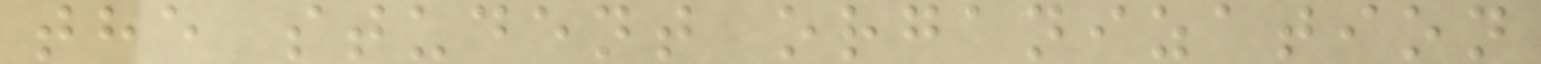the student organization
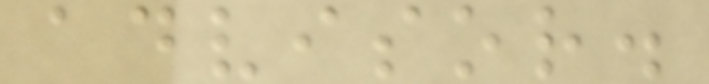advisor.
